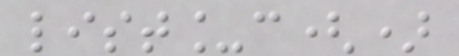list_c()
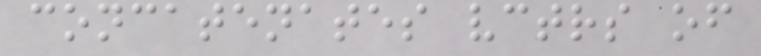concatenates vctrs of
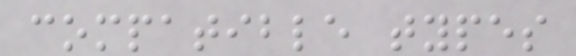compatible types
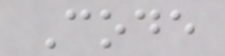Code
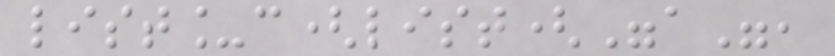list_c(list("a",
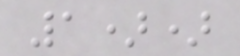1))
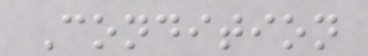Condition
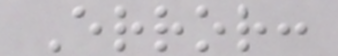Error:
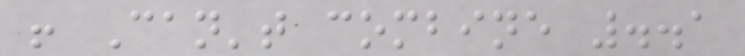! Can't combine ..1
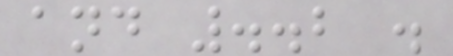and ..2 .
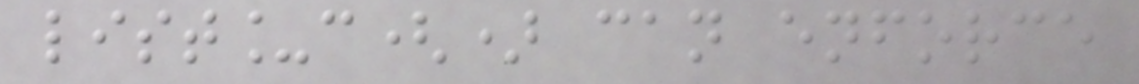list_c() can enforce
